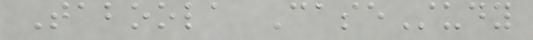Taboola CaseStudy
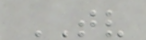TV
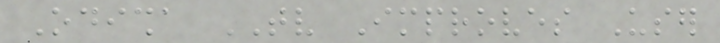Odisha TV Improves User
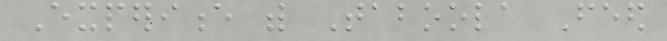Experience with Taboola Feed
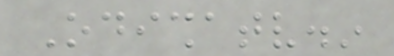Odishatv.in
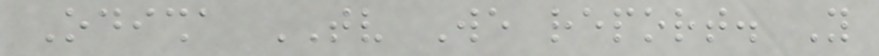Odisha TV We report. You
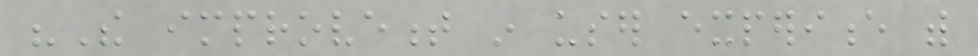"The improvement in user experience with
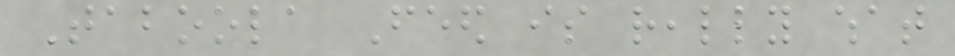Taboola Feed is really what
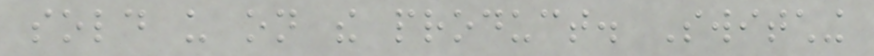sold us on the product. Switching
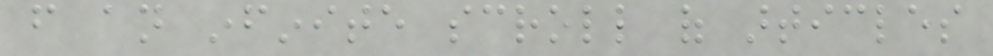from an infinite scroll of articles
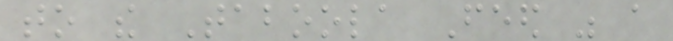to the Taboola Feed was a
